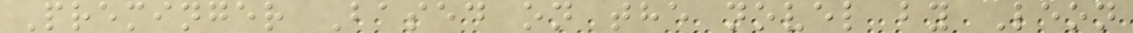Preminger Based on the novel by Leon
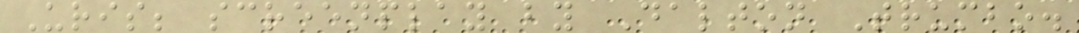Uris; screenplay by Dalton Trumbo.
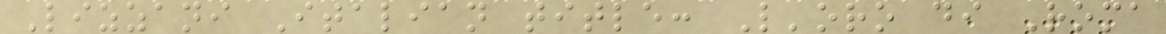Lizzani Italian title: L'oro di Roma
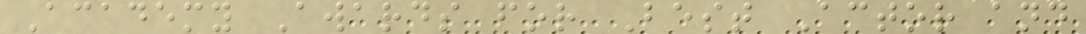Academy Awards for Best Actor and
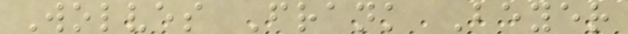Wolves Frank Beyer
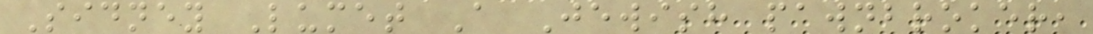Sidney Lumet A Jewish pawnbroker,
